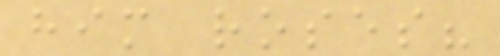him roses?
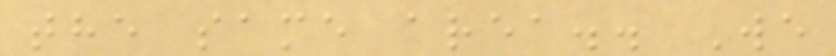the same area.. We
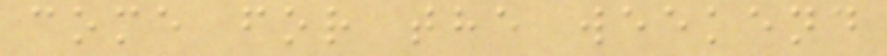come for the weekend
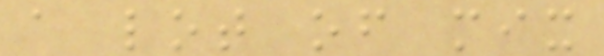a lot of mix
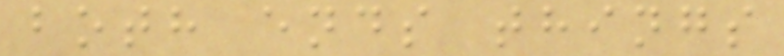both ends things
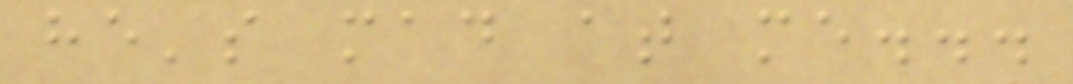he's mad at me...
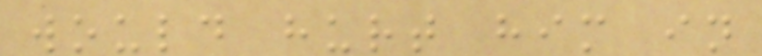would hurt him in
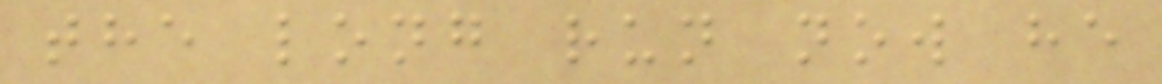the long run now he
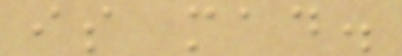is mad.
